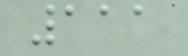111
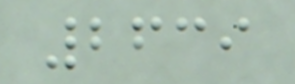2639
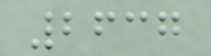2637
